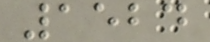1524
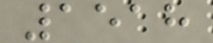1518
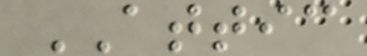ATTIC
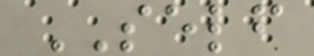SELF
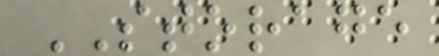STORAGE
